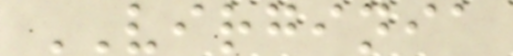VIRGINIA
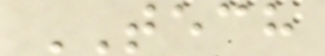TECH
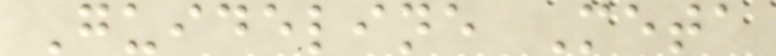Guideline Meta
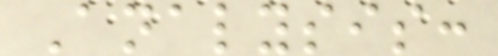Analysis:
